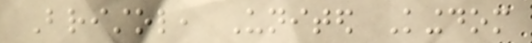Bristol, United Kingdom
